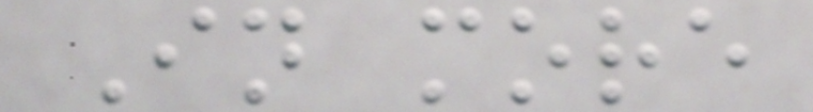In more
